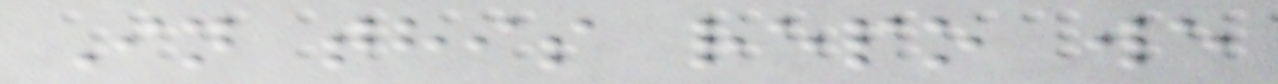In this repo we
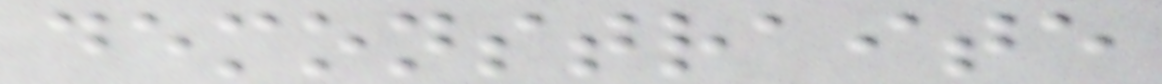demonstraite
